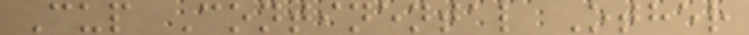Cup Continental Other
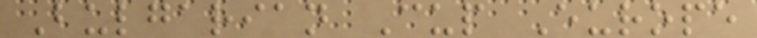Bulgarian Cup Europe
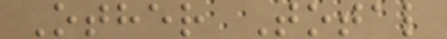Other Total
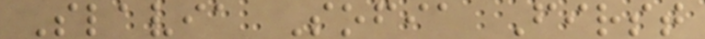Slavia Sofia First
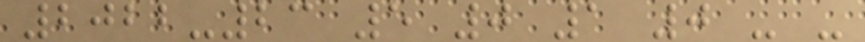2022-23 5 0 1 0 - -
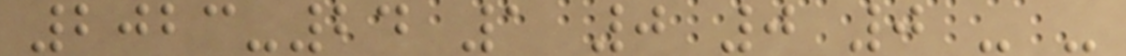2023-24 1 0 0 0 - -
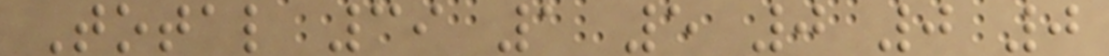Total 39 1 5 0 0 0
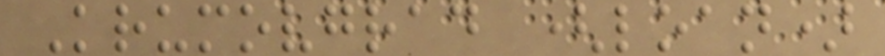Krumovgrad (loan)
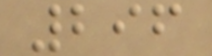296
